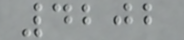4202
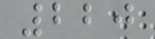220
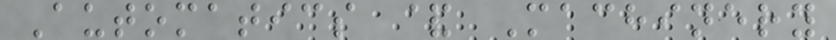Automatics & Machinery
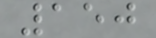150
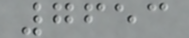7653
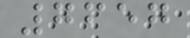7657
